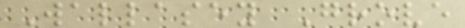Wallasey Grove
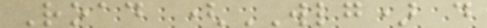Road (WLG) d
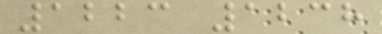1223 1238
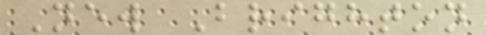New Brighton
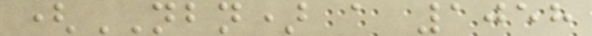(NBN) a 1058
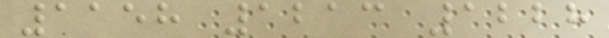1158 1213 1228
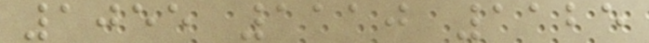1055 1110 1125
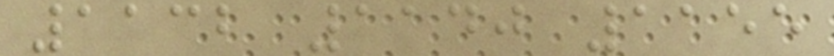1132 1140 1155
